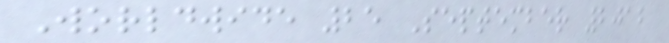Worldwide 25 September 2012
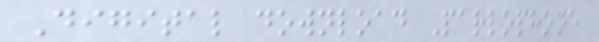Digital download Parlophone
